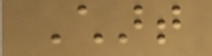Chart
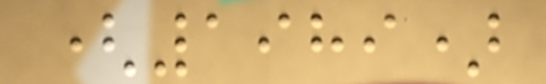(1989)
